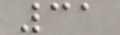31
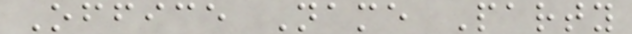Office Name Party
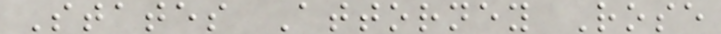States Attorney Rose
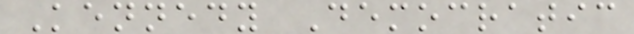Kennedy Democratic
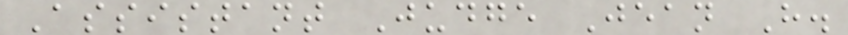Assistant Judge Jean H.
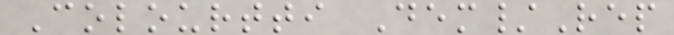Colourtti Dem/Rep
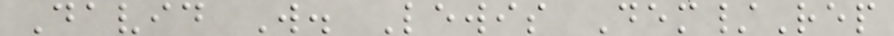David W. Lewis Dem/Rep
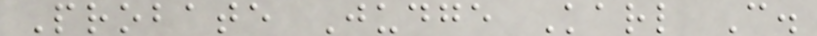Probate Judge Karl C.
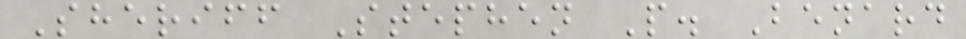Sheriff Stephen P. Benard
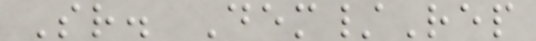Sr. Dem/Rep
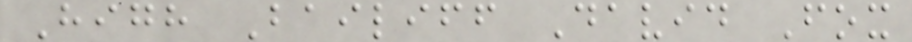High Bailiff David Fox
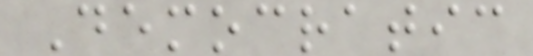Democratic
